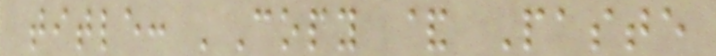title: 'Copy & Paste
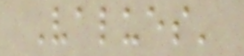Values'
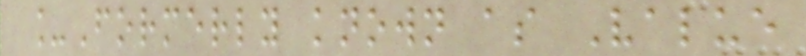_Formerly known as Value
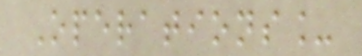Operations_
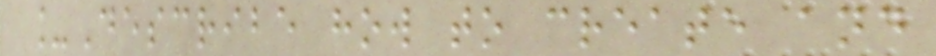_Describe how to create and
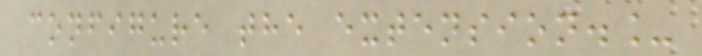configure the extension._
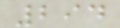294
